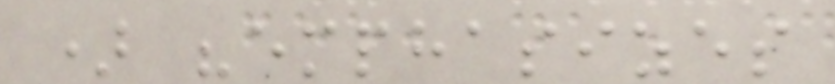) "emphasizes
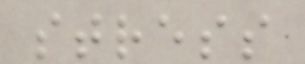stress
